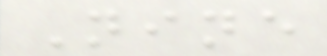Nine
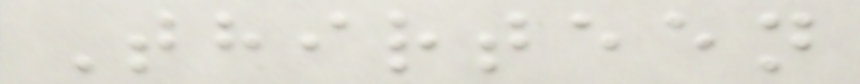Thirteen
